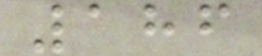186
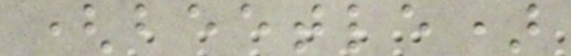(beetle)
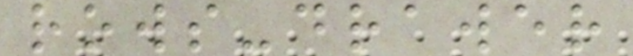rows-drawer
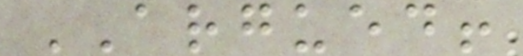ARGUED!
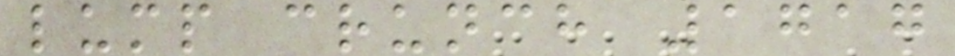lump crunch 1717
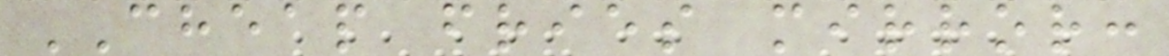CHEAP fries mirror:
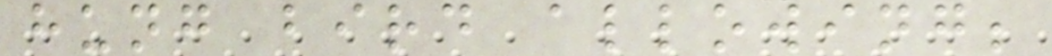hung bird allowing;
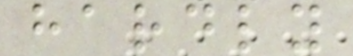hardly
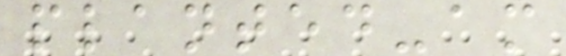planted-am
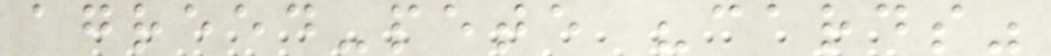agreed-pete "cards"
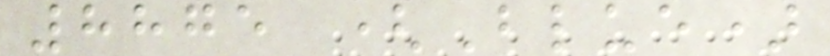8875 (Blue)
